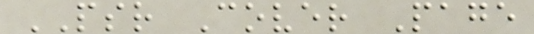PSR Cover Page
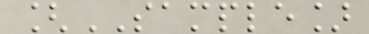[SAMPLE]
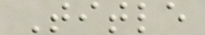Title
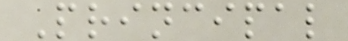Principal
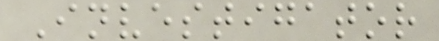Investigator
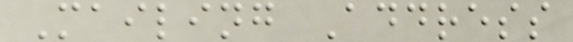Mailing Address
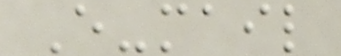E-mail
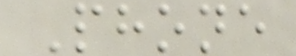Phone
